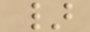}
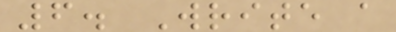6. Write a
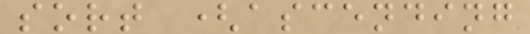sort (ascending
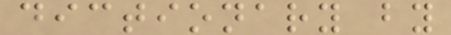dictionary by
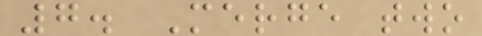7. Merge two
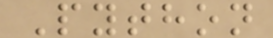Python
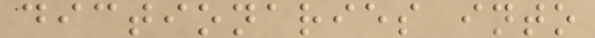dictionaries into
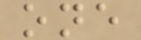one
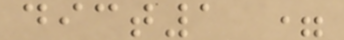dict1 =
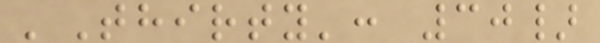'Thirty': 30}
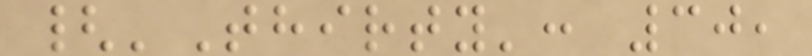{'Thirty': 30,
